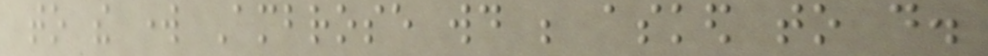to the work Ambrose would be asked to do.
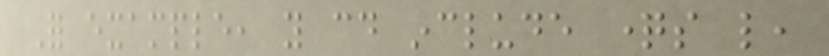For example, you could include questions like,
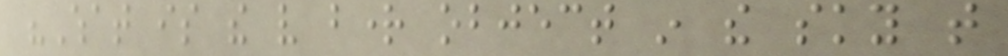"What is the very bright object in the sky that
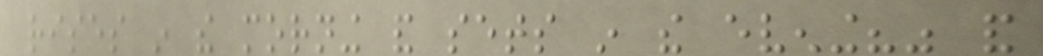rises in the morning and sets in the evening?" and
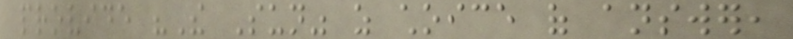provide "The Sun" as choice of answer,
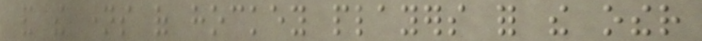and the names of hockey players for the other
